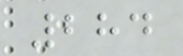284
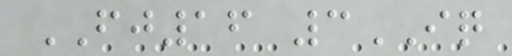FJ16 3IQ
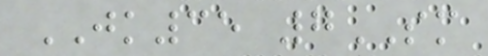JK35 7SM
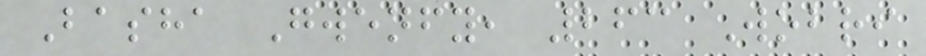Basha Gwenfy, 263 Wobri
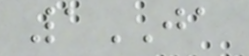1JA
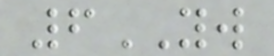6YW
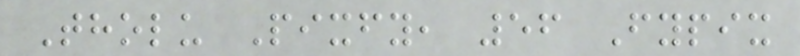Tholu Pixfy, 56 Fypix
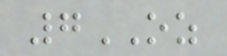7OZ
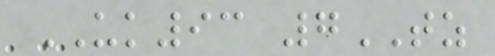UK93 7TZ
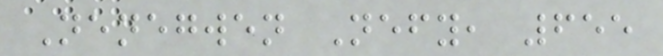Nenegwen Nefy, 655
